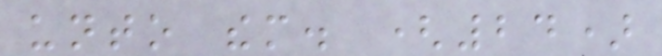unto them. (24)
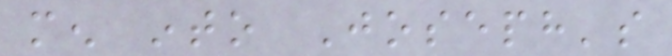men into Joseph's
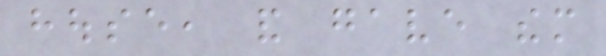house, and gave them
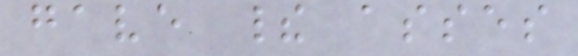gave their asses
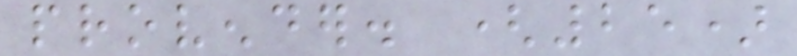provender. (25)
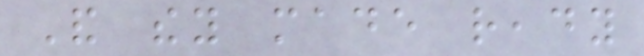And they made ready
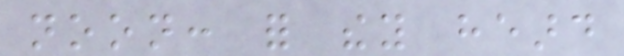noon: for they heard
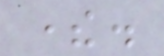there.
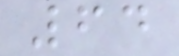64
